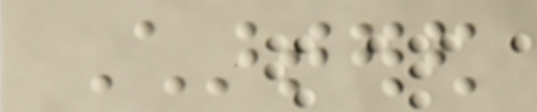Chartered
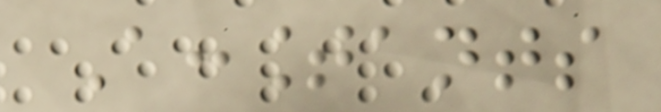Accountants
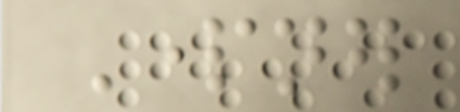Partner
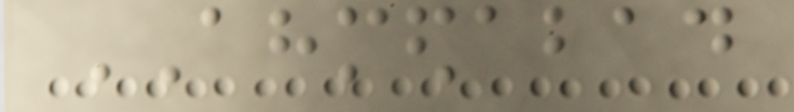AHMEDABAD
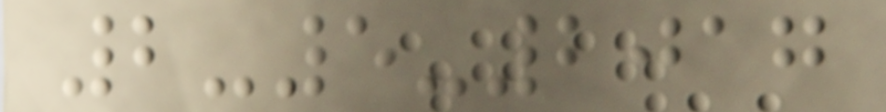2-5-2017
